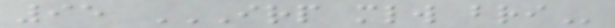95 IRP MLW BRI
